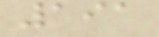191
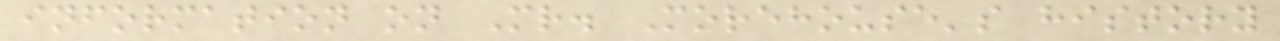information on Mr. Morehouse's history
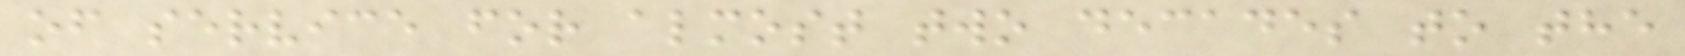of service for almost two decades to the
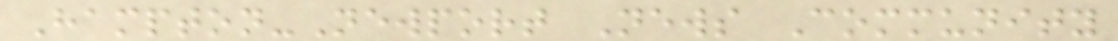Hampton-Newport News Community
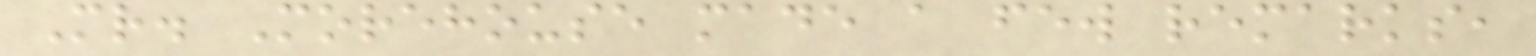Mr. Morehouse made a few remarks,
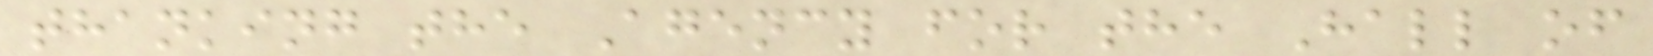thanking the Agency for the Hall of
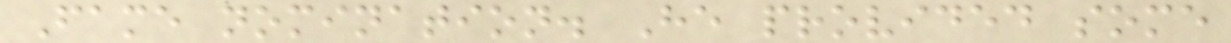Fame nomination. He provided some
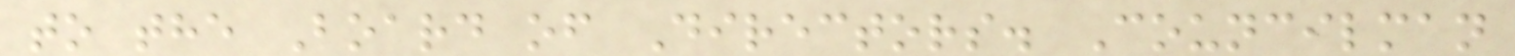to the Board of Directors. Councilman
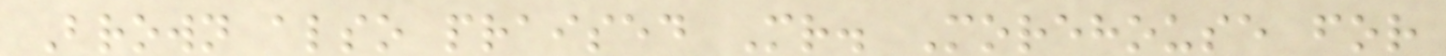Brown also praised Mr. Morehouse for
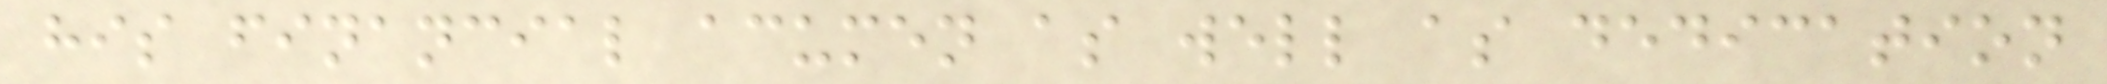his financial acumen as well as dedication
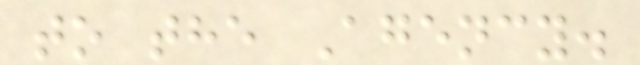to the Agency.
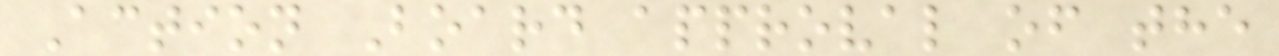Action Board approval of the
